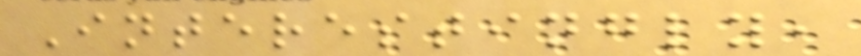Interestingly,
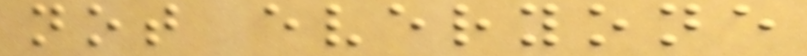not everyone
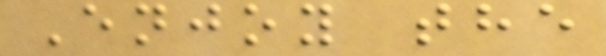Enjoy the
